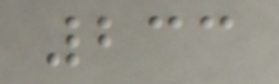233
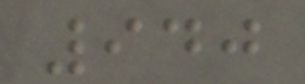940
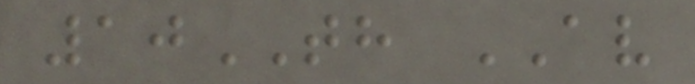10TH AV
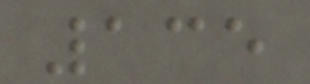135
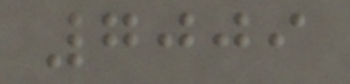7009
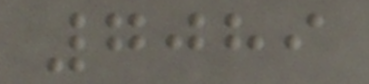7089
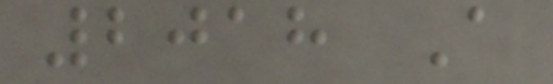2018 A
